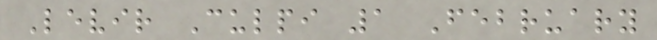Levir Culpi 1 February
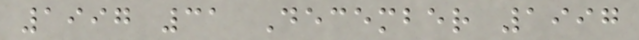1997 31 December 1997
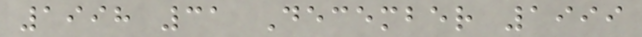1998 31 December 1999
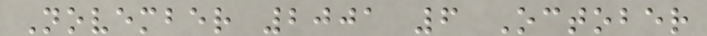November 2001 6 October
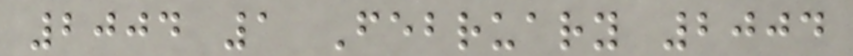2004 1 February 2004
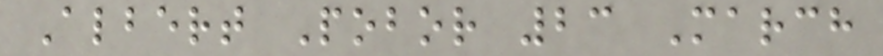Albert Pobor 23 March
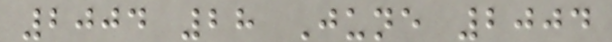2004 28 June 2004
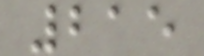215
